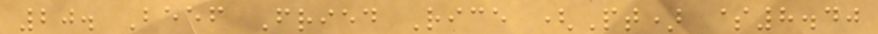20. Beef Fried Rice (Pt) $8.40
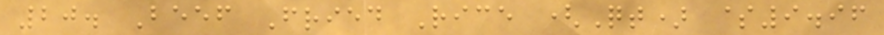20. Beef Fried Rice (Qt) $9.96
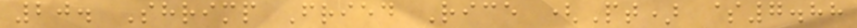20. Shrimp Fried Rice (Pt) $7.88
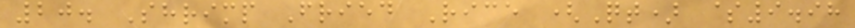20. Shrimp Fried Rice (Qt) $9.98
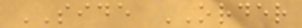SIDE ORDER
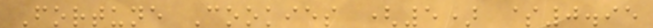Fortune Cookies (5) $0.95
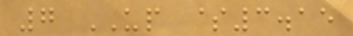7 UP $3.15
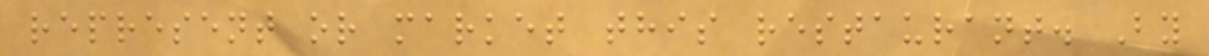represent or market this restaurant. By
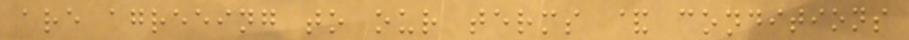are agreeing to our terms & conditions
